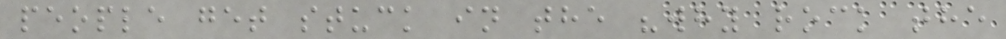people get stuck in the "why rock the
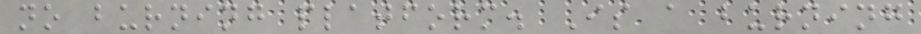no burning platform. Is a burning
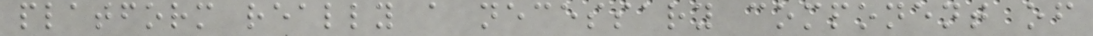platform really a necessary component of
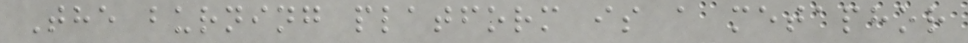The burning platform is a metaphor
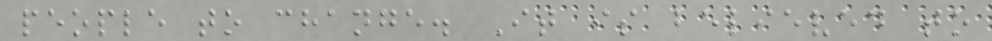people to change. It is believed to
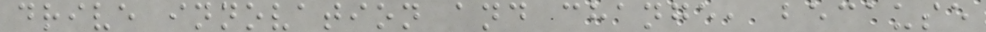drive innovation and change, because
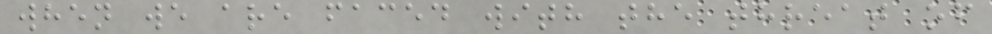when we are faced with the threat of
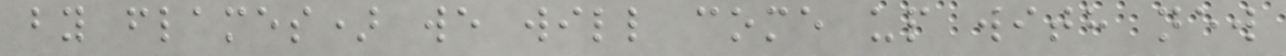by flames) we will come up with new
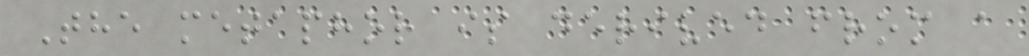The metaphor is derived from a
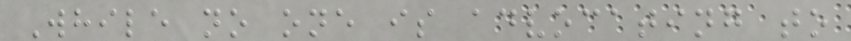While no one is advocating to
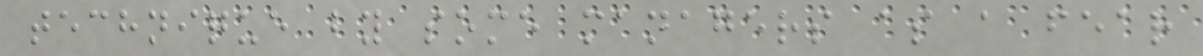technique by some managers as a fear
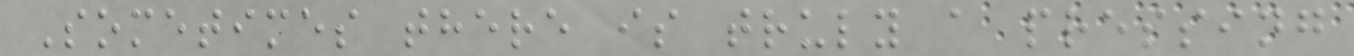Sometimes there is truly a pressing
